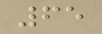65
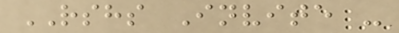RSHS Invite -
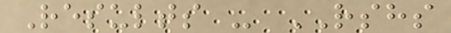Results - RSHS
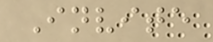Invite
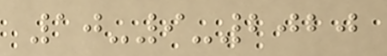10-9-2020
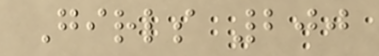Girls 200
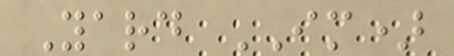Yard IM)
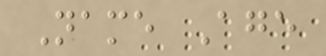Name Age
